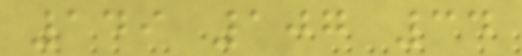149 107 34
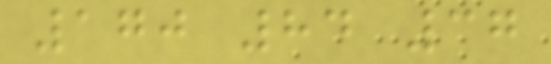170 84 37
